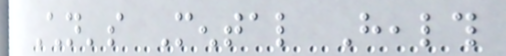Children's Mental Health
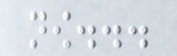now...
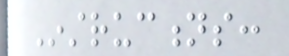Instructions:
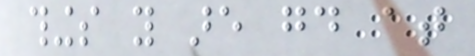things you are good at
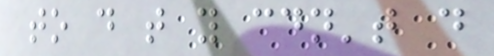to do that you couldn't do
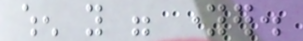when you were younger.
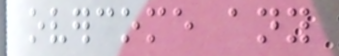overcome any
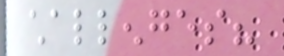challenges?
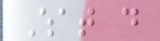What do
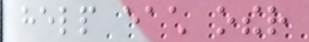help each other
